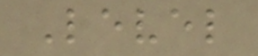Level
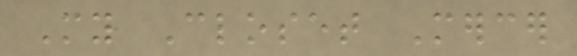My Closet Mercer
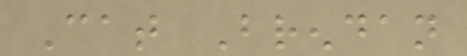Cat Brendan
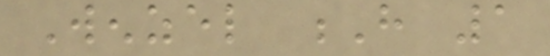Wenzel H 1
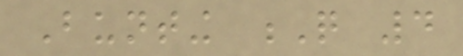Bunting Q 4
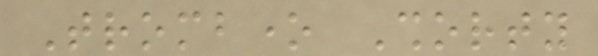Trombone Shorty
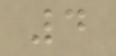4
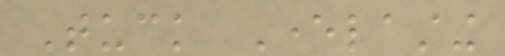Tuck Everlasting
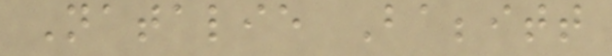Natalie Babbitt
